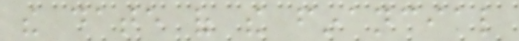the date of the financial
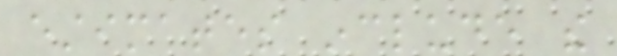estimates include the
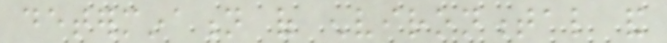determination of environmental and
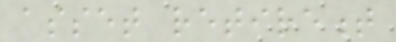asset retirement
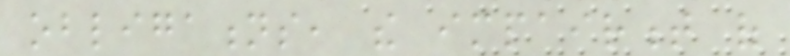obligations, the impairment of
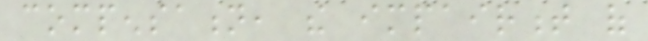compensation, the impairment of
